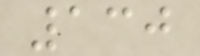130
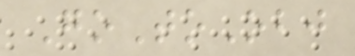GoToObj
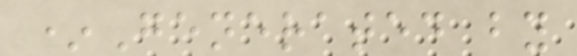*Generated by
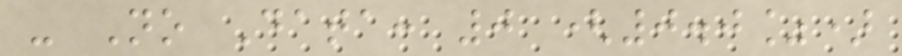- No Data: 0 (0.0%)
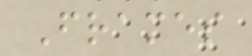Frames
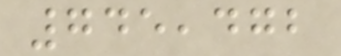745,472
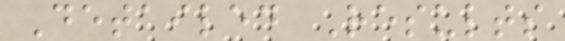Detailed Results
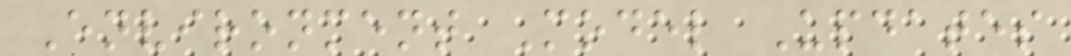Environment Model Updates
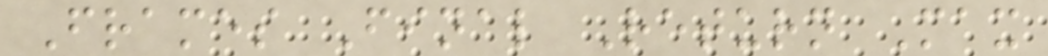Frames Final Return Max
